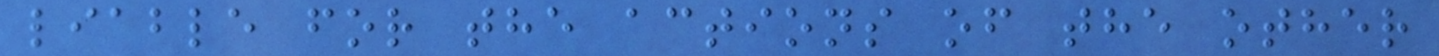liable for the actions of the other
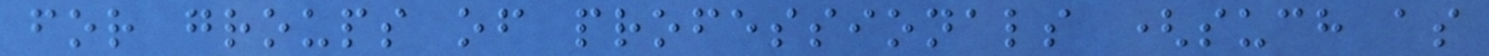for groups of professionals (such as
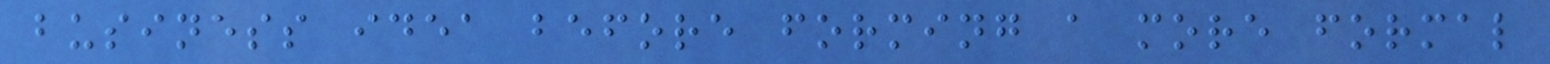business idea before forming a more formal
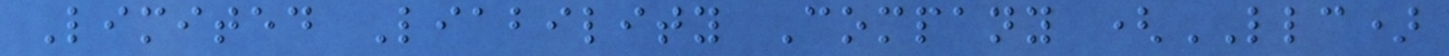Limited Liability Company (LLC)
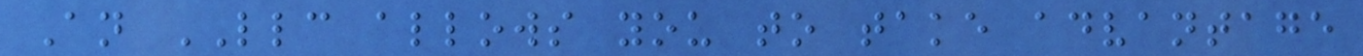An LLC allows you to take advantage
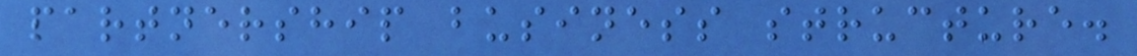partnership business structure.
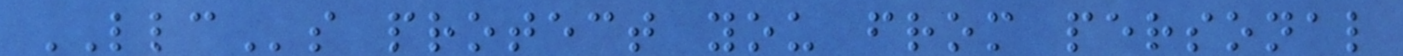LLCs protect you from personal
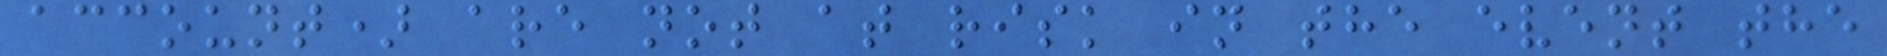account) are not at risk in the event the
